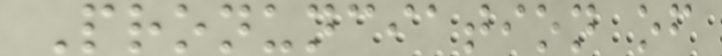Pronunciation of
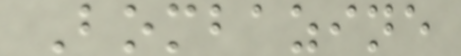Bombazine
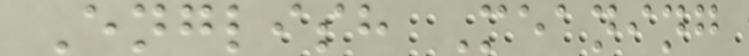English Meaning
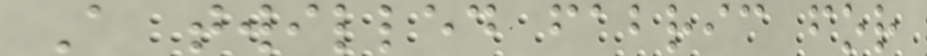A twilled fabric for
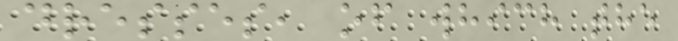dresses, of which the
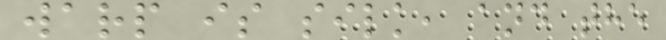warp is silk, and the
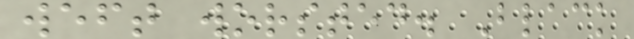weft worsted. Black
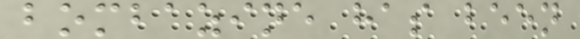bombazine has been
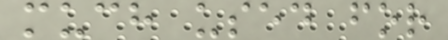much used for
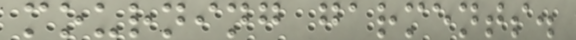mourning garments.
